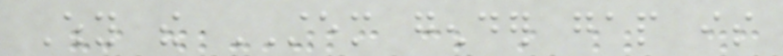Why the STEM gender gap is
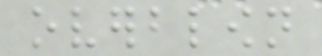overblown
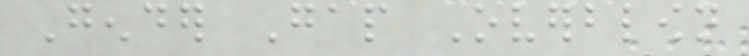Gender Gap Overblown
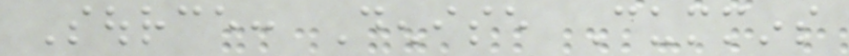Source: Denise Cummins
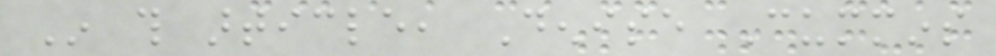In this article, Denise Cummins
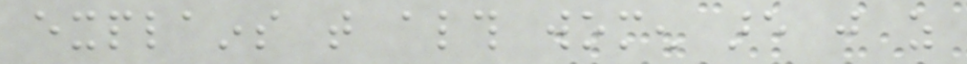explains that although women are just as
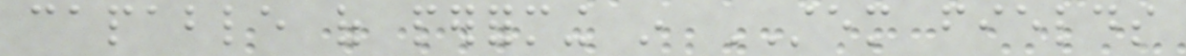capable of performing in STEM fields
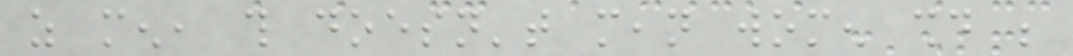as men, this doesn't mean women should be
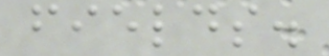fields.
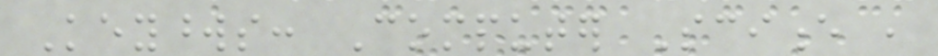Keywords: Computer Science ,
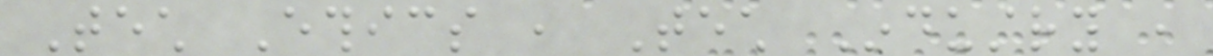Tech Ethics , Tech Industry ,
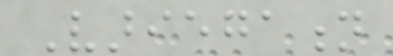Variegation
